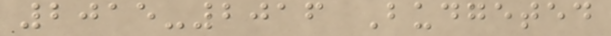2015-2016 Budgeted
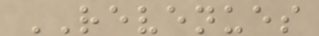REVENUES
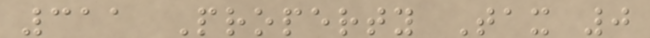311 Property Tax 0
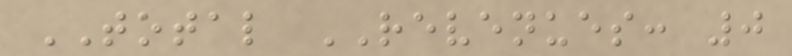TOTAL REVENUES: 0
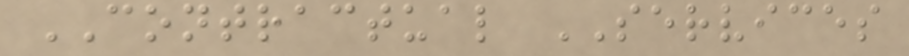CONTRACTUAL SERVICES
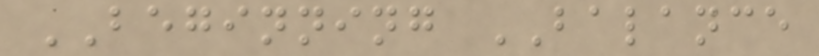BEGINNING BALANCE
